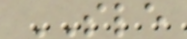SLE
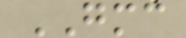GMC
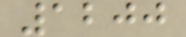1200
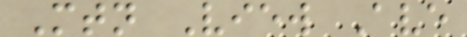Mtn View Ave
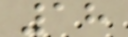18
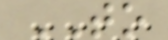TO
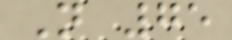N 75
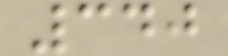340
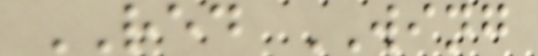RED WING
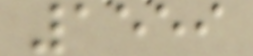1559
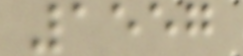1557
